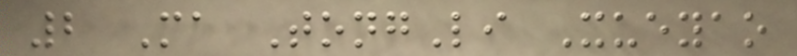2 Ma TongLi Xueyao
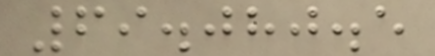69.080.5
